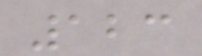123
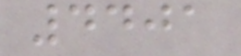4401
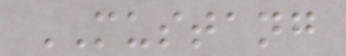MUSTANG
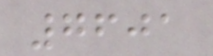7601
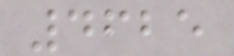4625
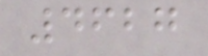4627
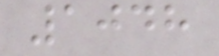1048
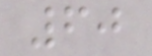60
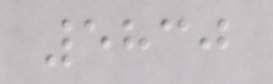5830
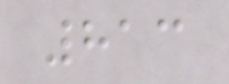813
